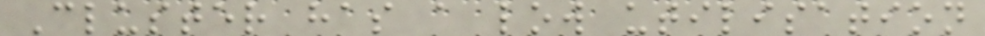Cluster has a low utilisation
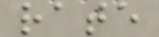rate
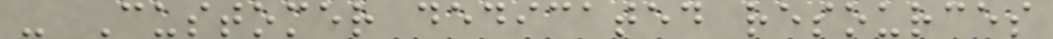- Customer dedicated resources
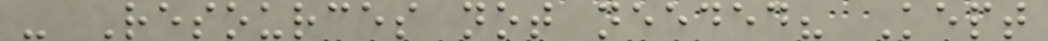- Resources not needed? Kept
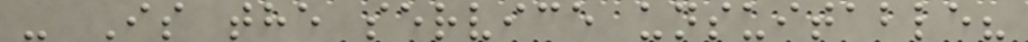- Is the service unsuitable?
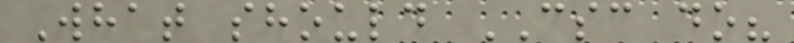What should CSC do?
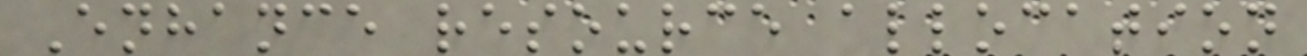Enhance resource allocation
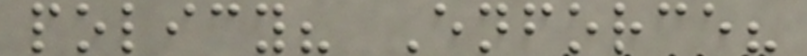policy? Enforce?
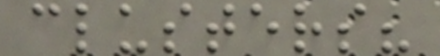clusters?
